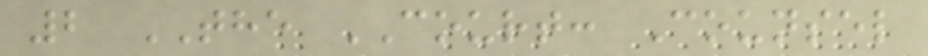2 THE COURT: Counsel
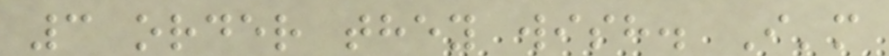3 order they wish. I'm
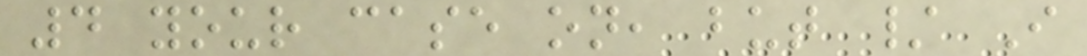4 your case on, but / I
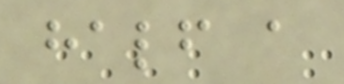half a
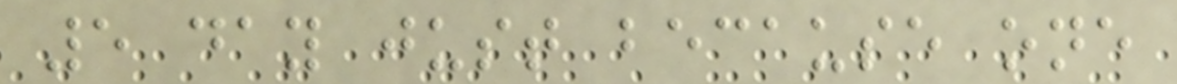5 day just because one
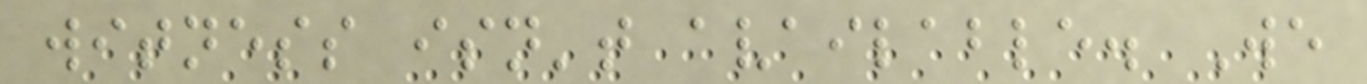witness isn't available. We
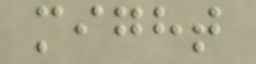might
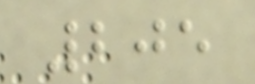205
